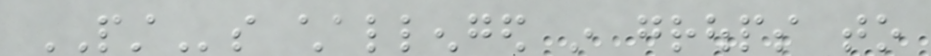PSTs challenged in groups to
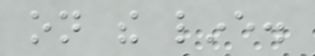on the line.
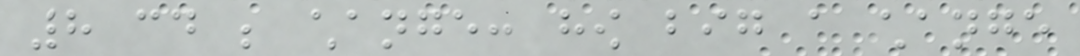8 could be change: how big a change
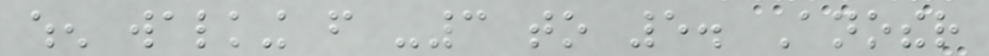when walking from -3 to 5. Another
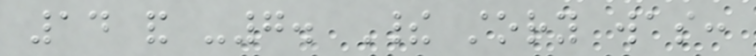14 and -7. Their story was:
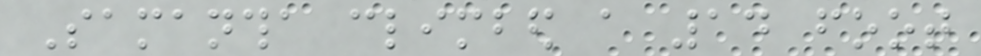Samantha climbed a 14 foot
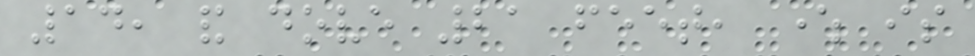14, and dove 21 feet, where is
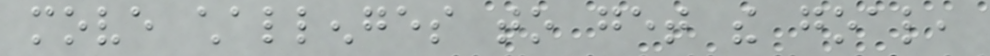move challenges to get the goal,
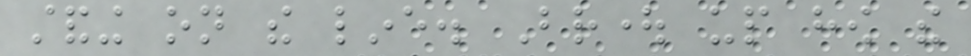standing on the line. Brought up how the
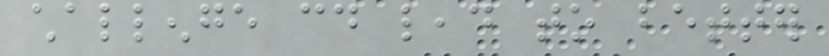challenge could lead to better
